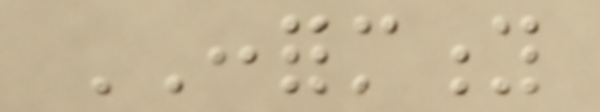CONFORMITY
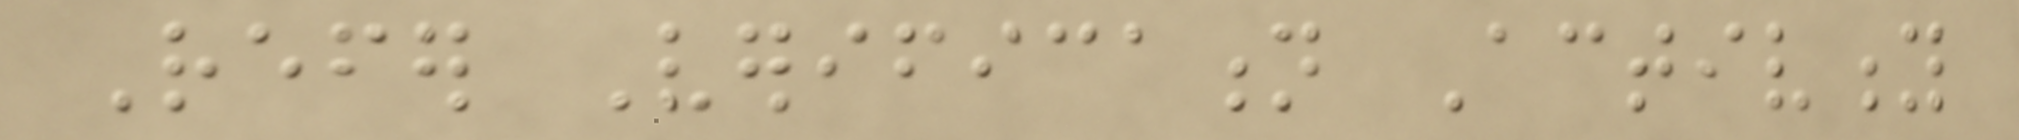Refer Verification Activity
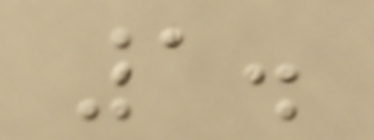1.
